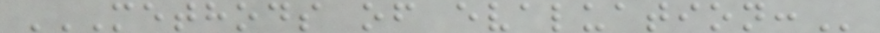METHODS OF EVALUATION:
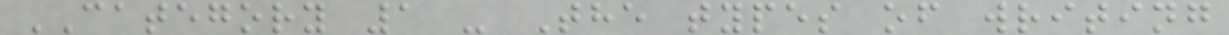CATEGORY 1 - The types of writing
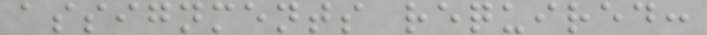assignments required:
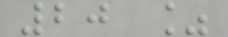20 %
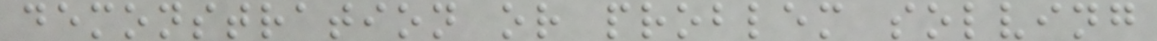demonstration or problem solving
